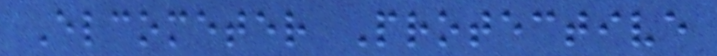Elcometer Protective
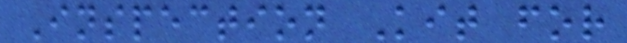Inspection Kit for
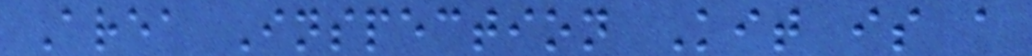Area Inspection Kit is a
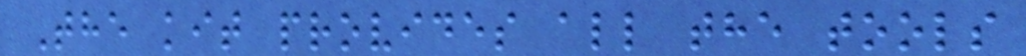The kit provides all the tools
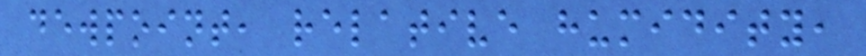dewpoint, relative humidity,
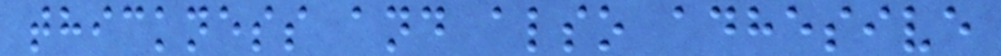thickness and also adhesive
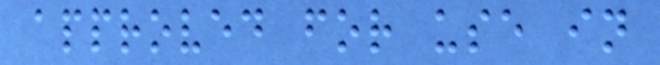approved for use in
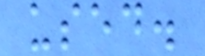used.
